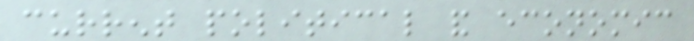current political and economic
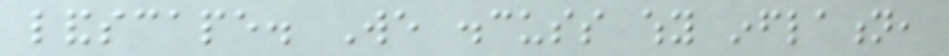landscape. We discuss why inflation,
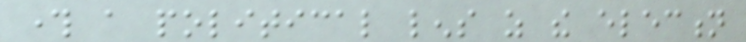through a political lens as the election
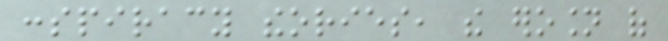conspiracy theories, the erosion of
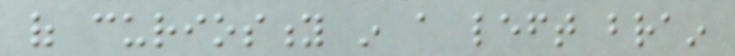of curiosity in a left brain
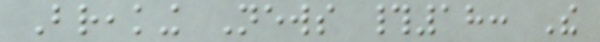Breaking News #18: The
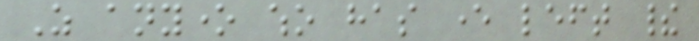As anyone who has ever left their
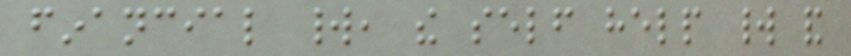financial world, the self help world and
